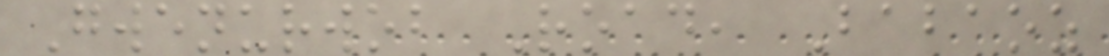Gwenurwob Road, Babaoz
